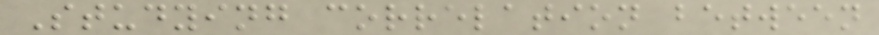Studying correlation between
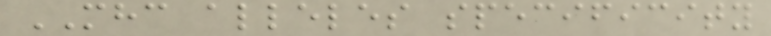MHC alleles specificity
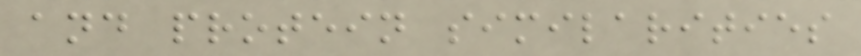and protein similarities
